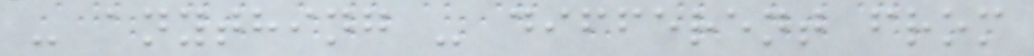- anything - different from
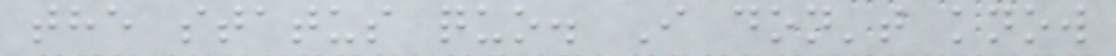the status quo. I don't know
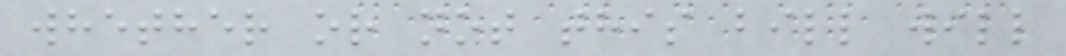whether or not this bill will
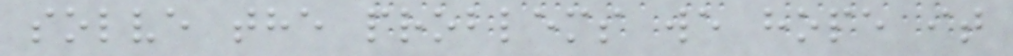solve the problems we hope it
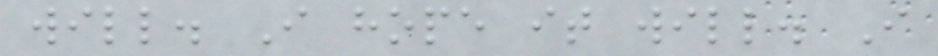will. I hope it will. I
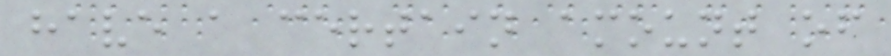have a certain amount of
